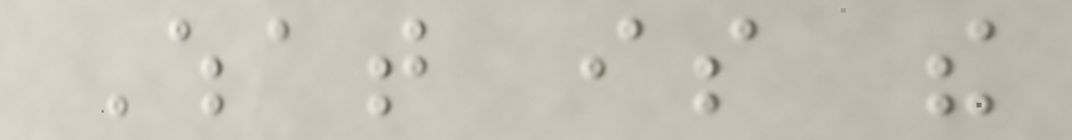What is the
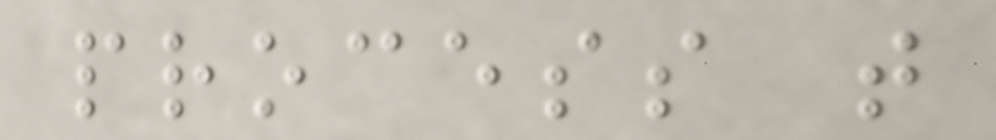process that
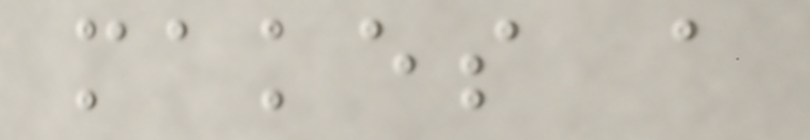makes a
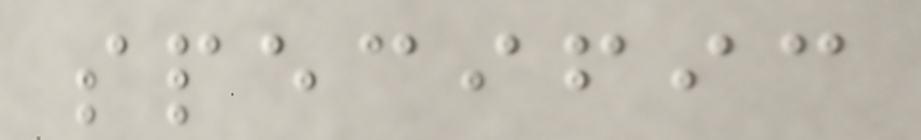specific
